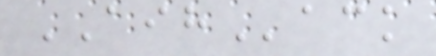AIHack
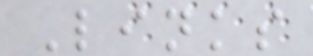Links
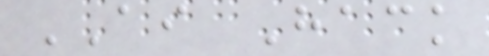AI Hack
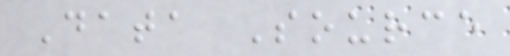Data Source
